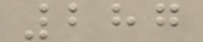287
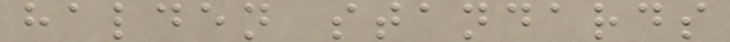halden standards
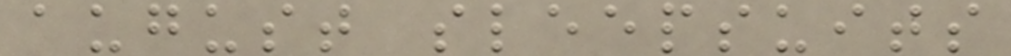august sleepsuits
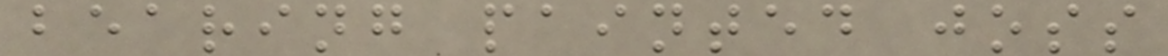bearing painted joss
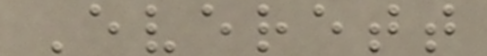Everett
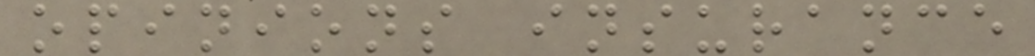opinions insurance
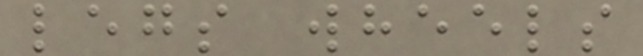legs wheels
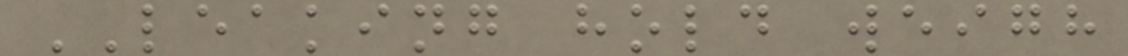LEAKING hold weigh
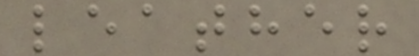leather
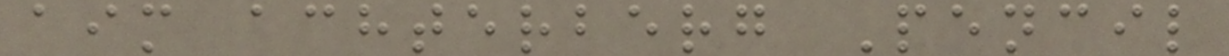aim achterberg Pencil
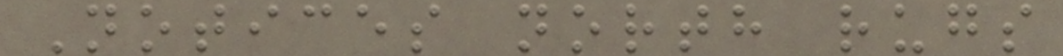Notices north rugs
